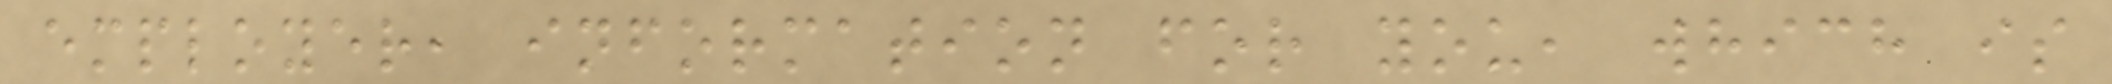employer, information for you, which is
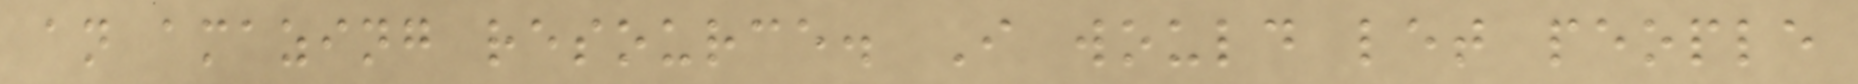an amazing resource. I would let people
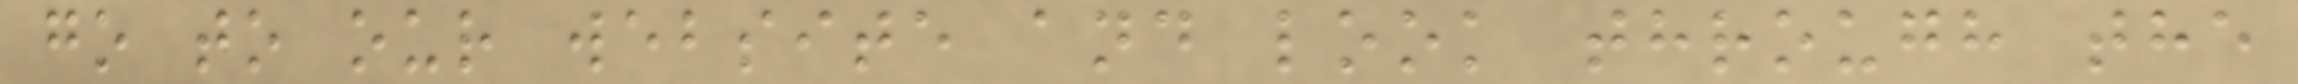go to our website and look through the
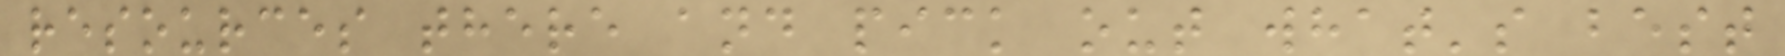resources there and pick out what's best
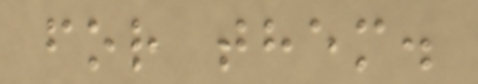for them.
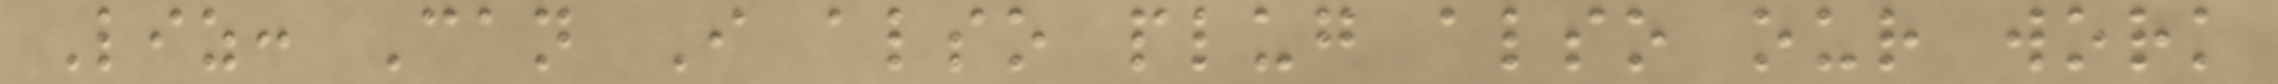Liz: Can I also plug also our work
